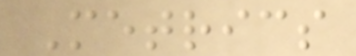Metrics
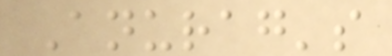Anurag's
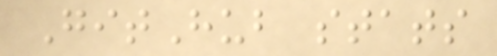GitHub stats
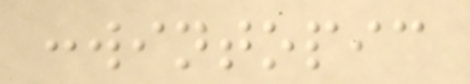:wintopic
